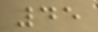45
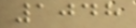1048
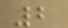2
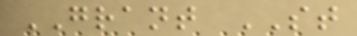GRANT ST
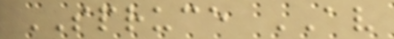SPRUCE AV
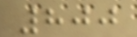800
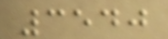3540
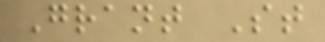Grant St
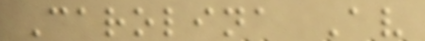Carolina Av
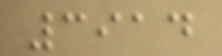3914
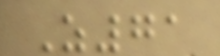Z71
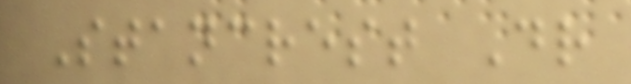Stancrest Dr
